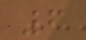6
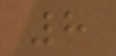8
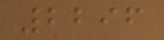2296
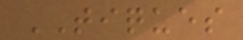TIQUES
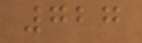727
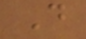D
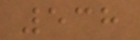538
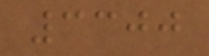3300
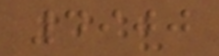4900
